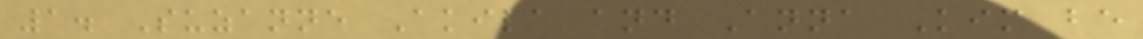1. Suzanne Akila and Anna Kim be
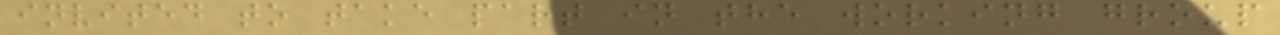invited to take part in the working group
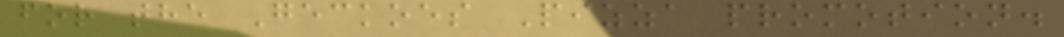for the Geckoes Pizza promotion.
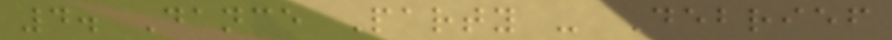4. Dance Party - Debrief
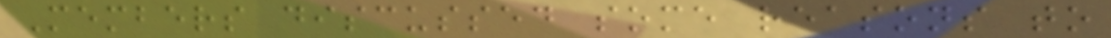Members discussed some reasons to
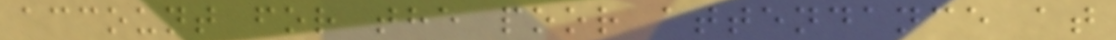account for the poor attendance at
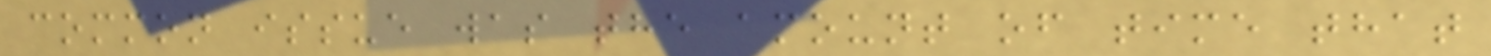common issue was the amount of time that
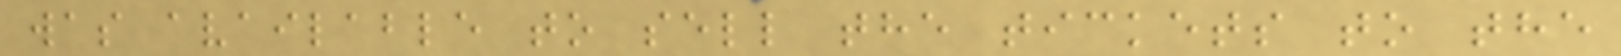was available to sell the tickets to the
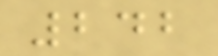242
